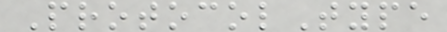ProtocolType
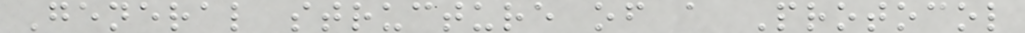General structure of a Protocol
